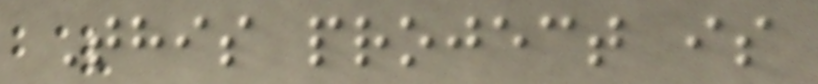This project is
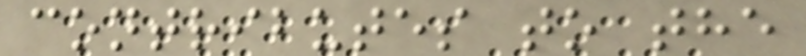contributes to the
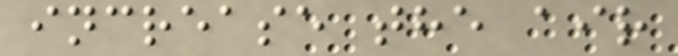increase the air
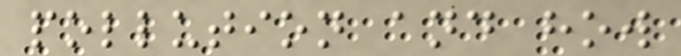pollution and how
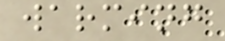warming
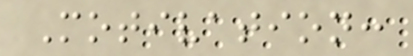Motivation:
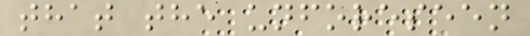that the unforeseen
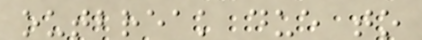outbreak due to
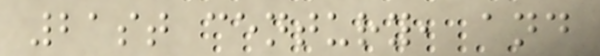21st century, and
